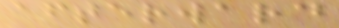afterward
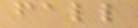fall
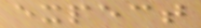expect
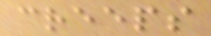creeps
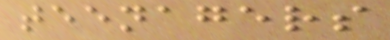teenagers
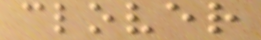clover
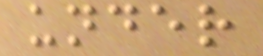under
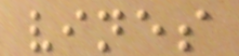vines
